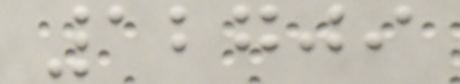12709
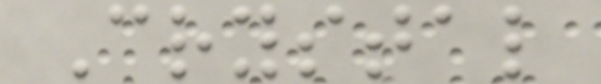Crystal
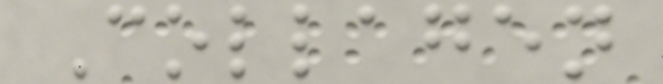Collagen
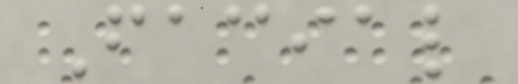Facial
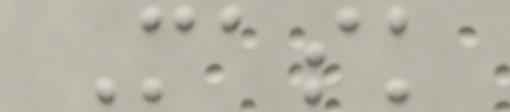Mask
